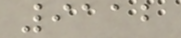9112
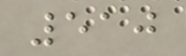510
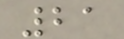21
